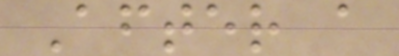After a
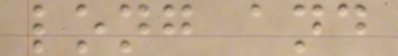long and
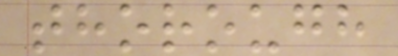thorough
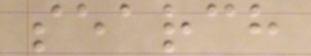search
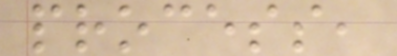process,
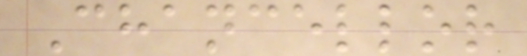Chancellor
